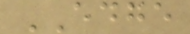EDGE
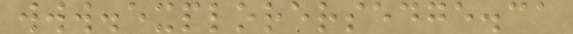www.explorersedge.ca
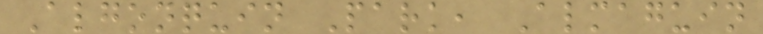Algonquin Park, Almaguin
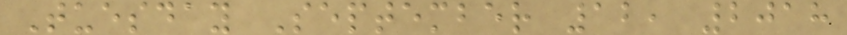Tuesday September 12, 2018
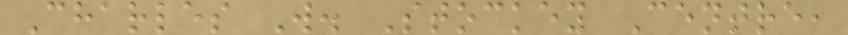Charles W. Stockey Centre,
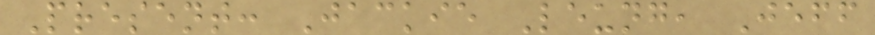Present: Jackie Leung, Jeff
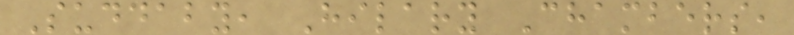Suddaby, Hilary Chambers,
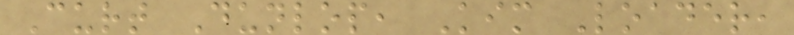Curt Dunlop, Kim Loader,
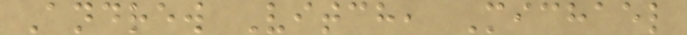Andrew Vitch, Michael
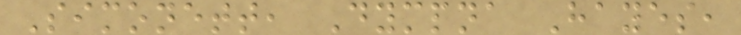Simonett, Dympna Hayes,
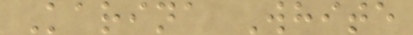Karina White
